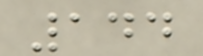144
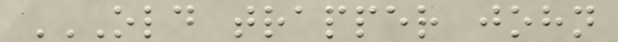OLD TRAPPER JOHN
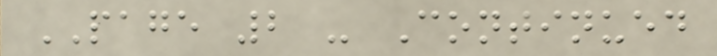PAGE 2 - Continued
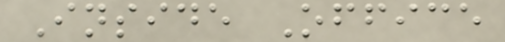Inside Office
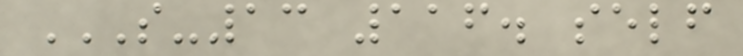S-13 116. SELF
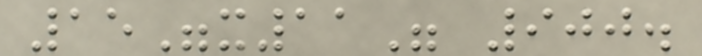15"x11" 900.
